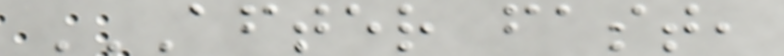AFTER FAST,
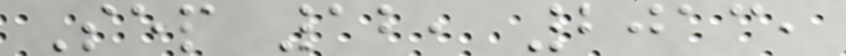Sep 12, 2013,
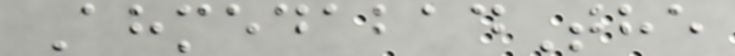AhmedabadThe
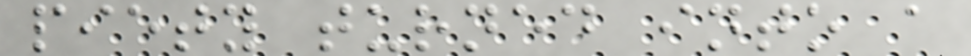piety turned into a
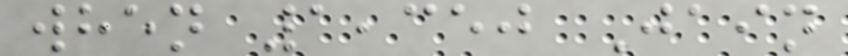when 1,350 Jain
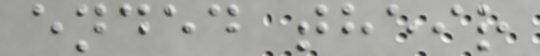ended their
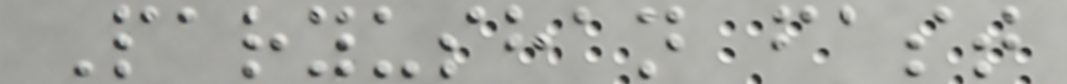Paryushan fast
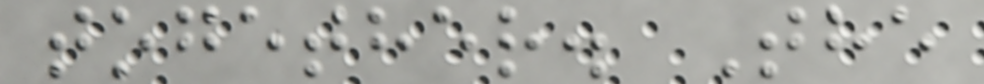together. The
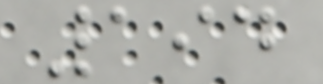194
